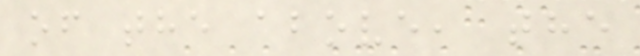of the above, the
